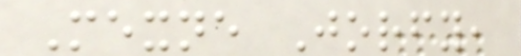Mexne Jorfy,
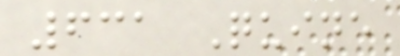631 Quine
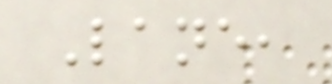Lane,
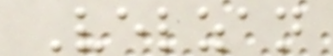Velzan
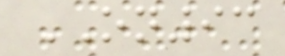ON93
